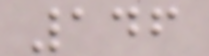146
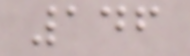146
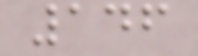146
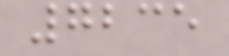7235
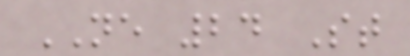NE 24 St
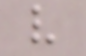v
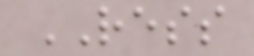RESS
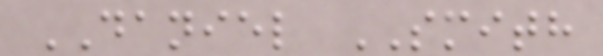DANIEL SMITH
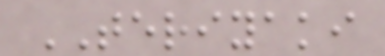TERIYAKI
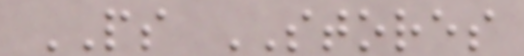PS STORES
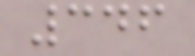346
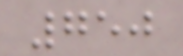750
